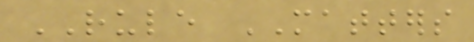RULE MATTERS
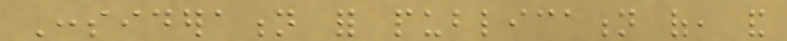Consideration for publication of, and
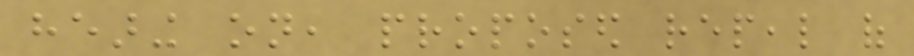hearing on, proposed repeal of
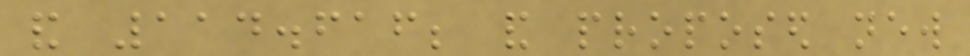and 114.616; and proposed new
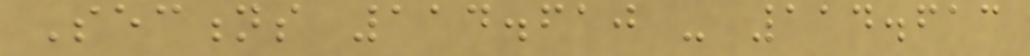Sections 114.610 - 114.613
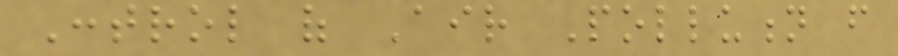Control of Air Pollution from
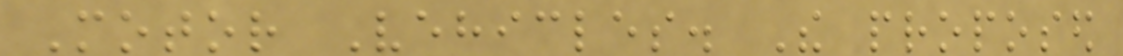Motor Vehicles. The proposed
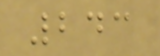243
